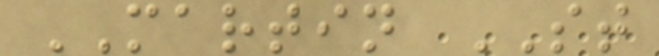MARTIN ST
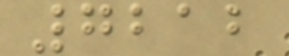7212
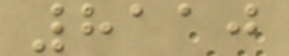8110
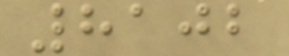8102
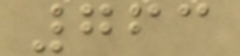763
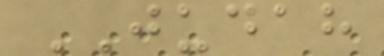JUDAH
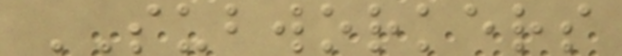SUBWORKERS
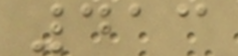413
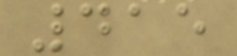415
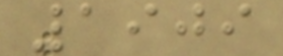1909
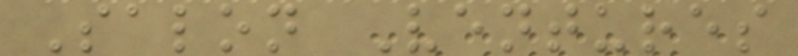Salon Ventures
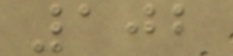102
